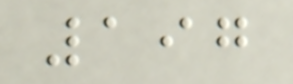197
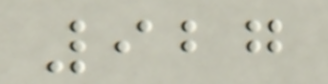927
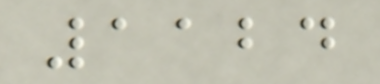1124
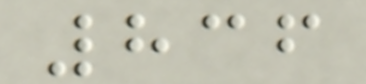836
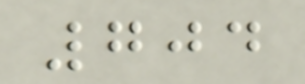704
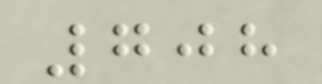708
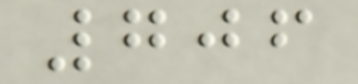706
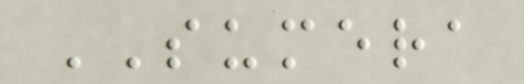SUMERA
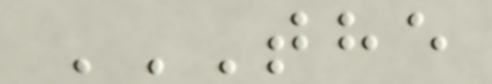THE
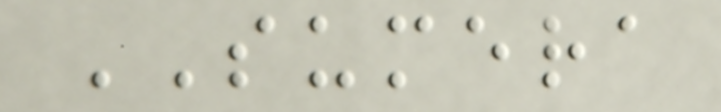SUMERA
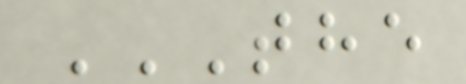THE
